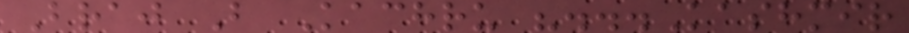Braj B Kachru "...Kashmir
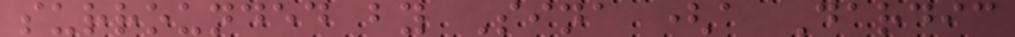surrounded by Sina (a Dardic
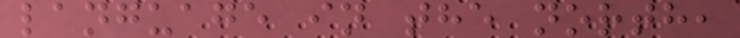language in the north,
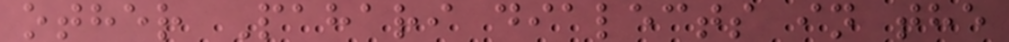other Pahari dialects in the
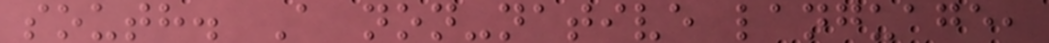south. A non-native language,
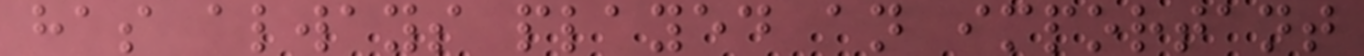has always played an important
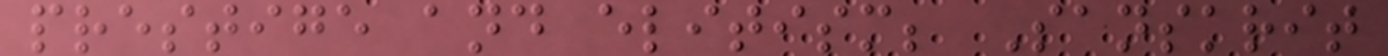prestige and elitism; Sanskrit
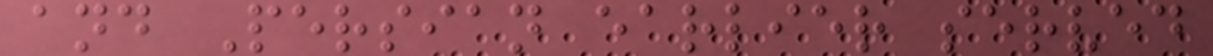and Persian earlier served
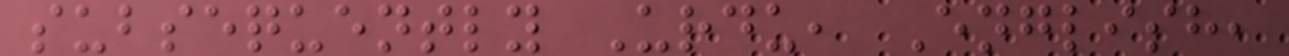subsequently Urdu, English,
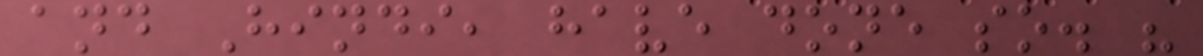and Hindi, have done so. "
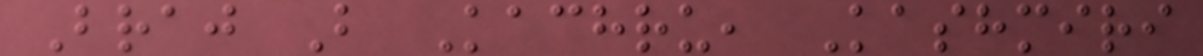Braj B Kachru, Kashmiri
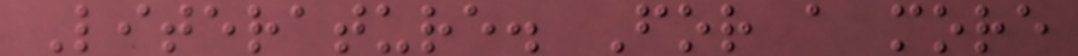Literature. For a more
